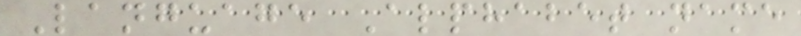Language Alphabet name
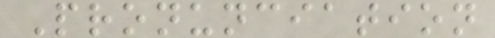Pronunciation
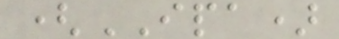(IPA)
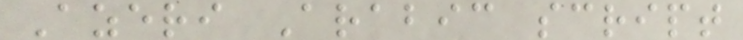Azeri Arabic script
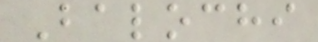Balochi
